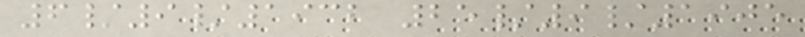6/9/1932 25/9/1905
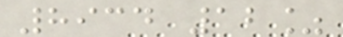8934 12%
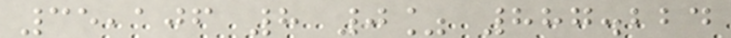35,106 8 0% 887.224
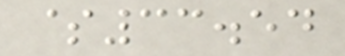$33.54
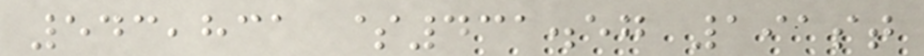543,831 $431.57 191st
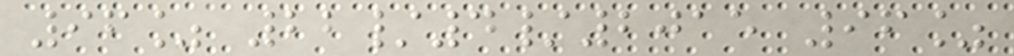96% 22/4/2015 96%
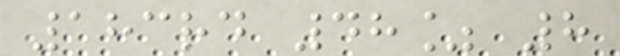183rd 48% 8
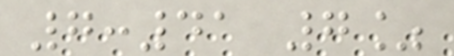7:41 7%
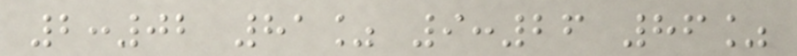2:02 81% 9:26 86%
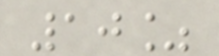10%
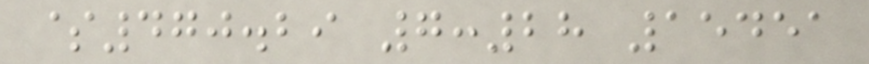$470.29 7:28 15451
